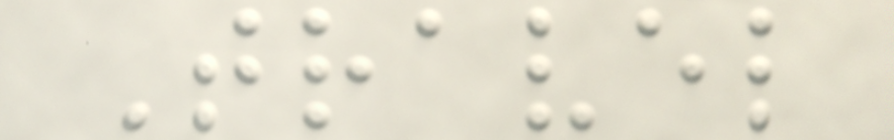Travel
